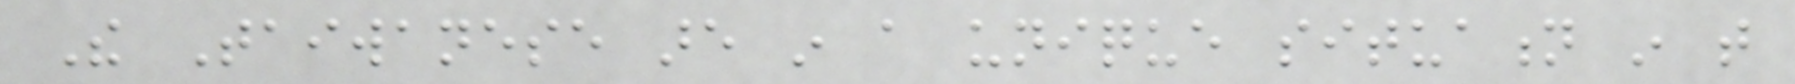The Taiwanese are in a unique situation in that
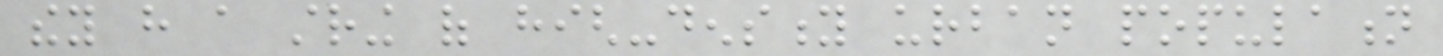they have a string of high-density urban population
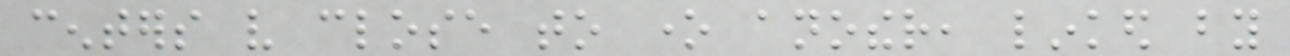centers very close to one another, linked by
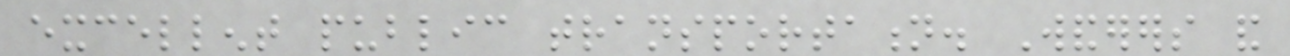excellent public transportation. Wanderers and
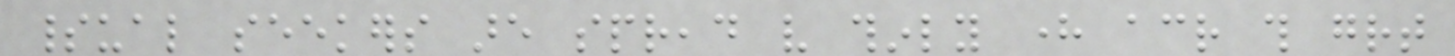spiritual seekers are spread very thinly here across this great
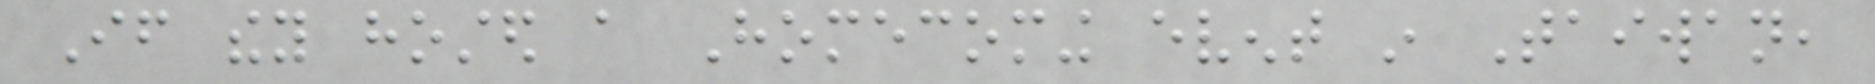If they hosted a Homecoming event in Taiwan,
